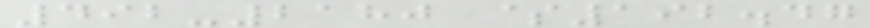492-2180 $192.47
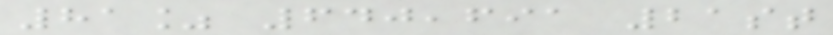81% 640,691 21st
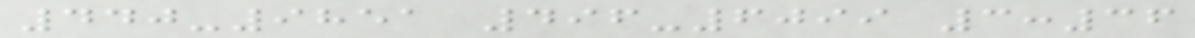440-9851 496-6099 3:36
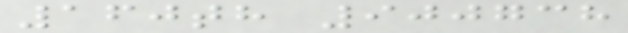160th 900738
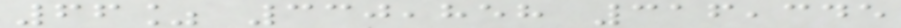66% 330,858 316,345
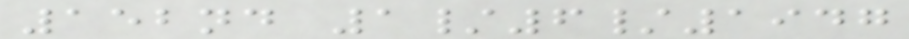152nd 1/6/1947
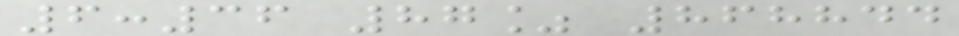6:36 87% 868844
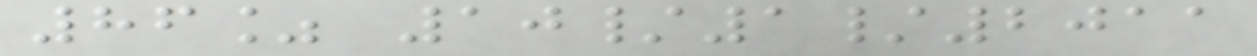86% 10/1/2011
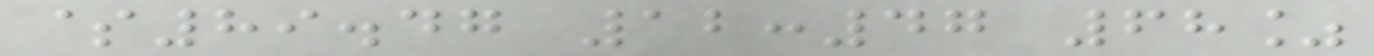$89.47 12:47 68%
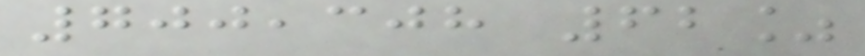700,308 62%
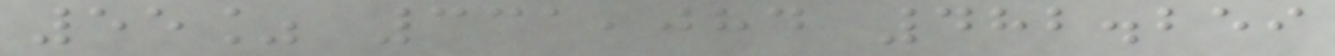55% 331,084 482.259
